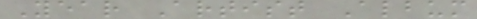Year Artist Album
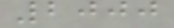2000
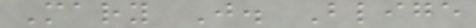Mary J. Blige
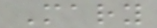Mary
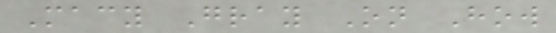Macy Gray On How
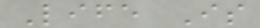Life Is
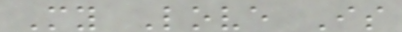My Love Is
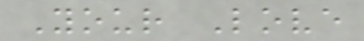Your Love
